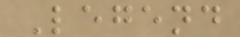Legend
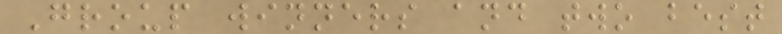Group winners and two best
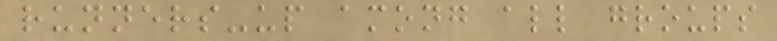runners-up among all groups
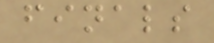finals
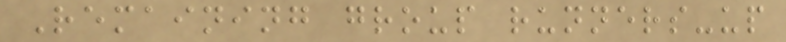Remaining group runners-up
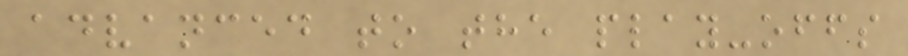advanced to the play-offs
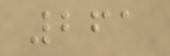261
